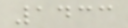1433
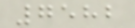7582
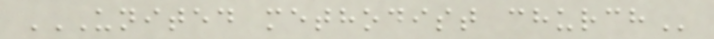UNITED METHODIST CHURCH
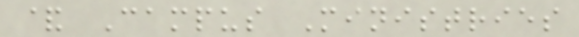& Campus Ministries
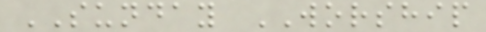SUNDAY WORSHIP
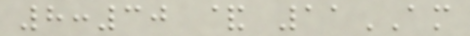8:30 & 11AM
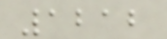1212
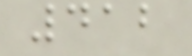412
